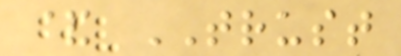& TRUST
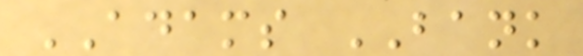ADAMS BANK
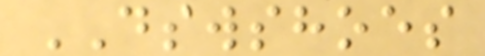DSWSHOES
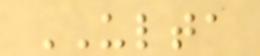ULTA
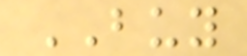BUY
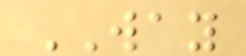WAY
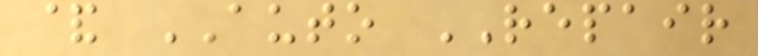& AUTO REPAIR
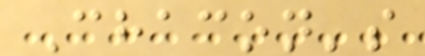Chacon's
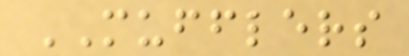MUFFLERS
